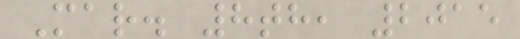Mar. 8th, 2015
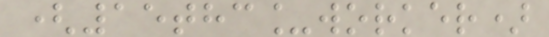(15thc_worker)
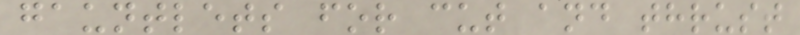gauntlets for cut and thrust
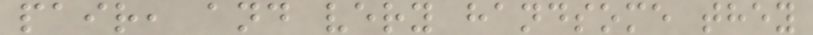pair, and very handsome they
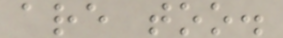are too.
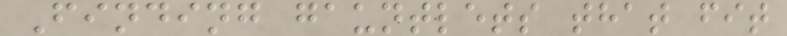Finding gauntlets that fit
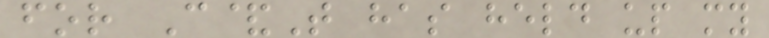for C&T has held up my
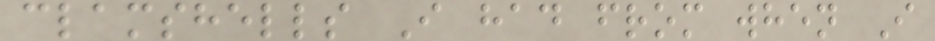clamshells I had from when I
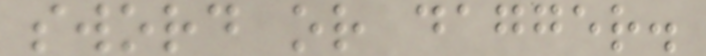sword or dagger.
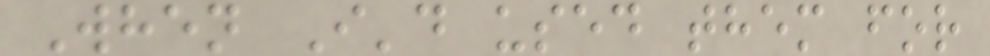When I'd used them for
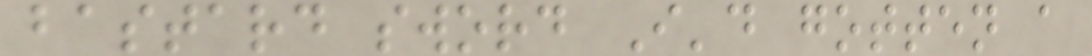bastard sword I'd gotten a
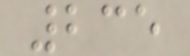235
